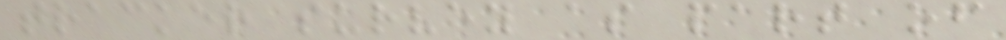tracker survey as part of
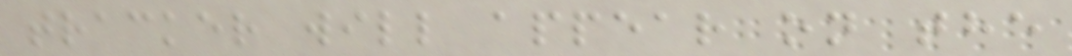tracker will appear on the
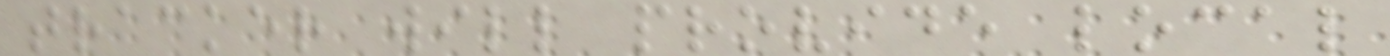tracker will provide local
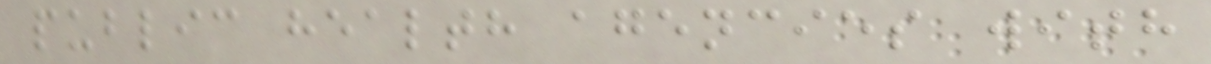public health agencies with
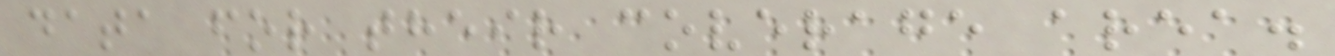data for their coverage area.
